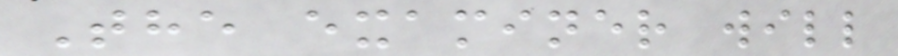The examiner will
